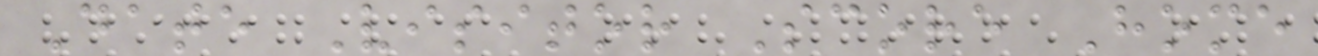Date Visitor Score Home
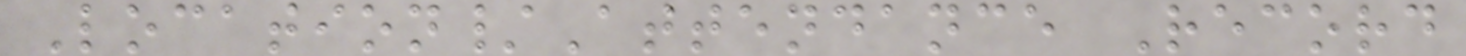Location/Attendance Record
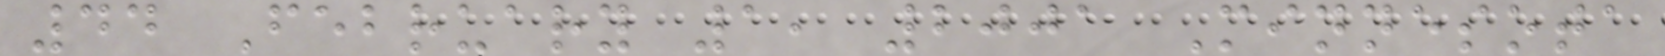44 February 1, 2001 Minnesota
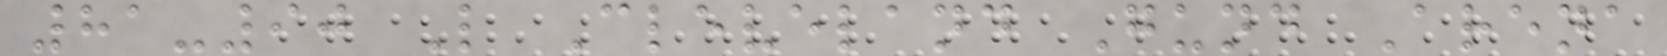81-90 L Cleveland Gund Arena
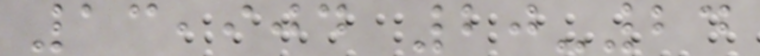13,904 20-24
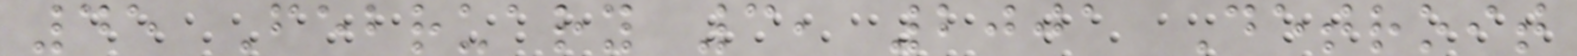45 February 3, 2001 Detroit
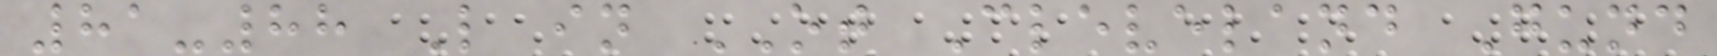81-88 L in OT Cleveland Gund
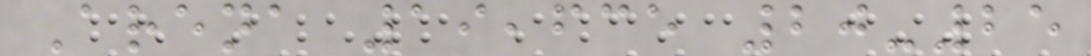Arena 19,635 20-25
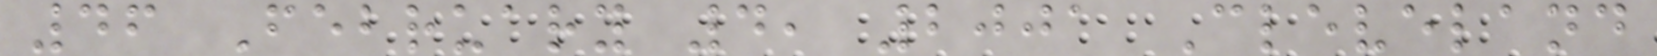46 February 4, 2001 Cleveland
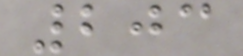203
